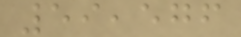59,576
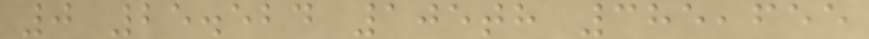0 25.524 105th 385,655
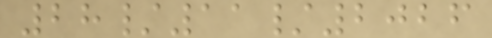28/11/2026
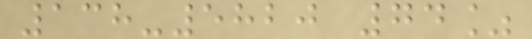138-5820 74%
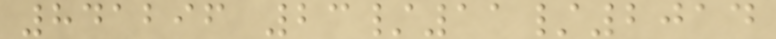841296 23/11/2014
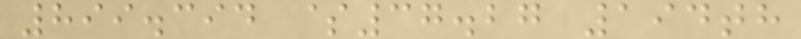899.394 $37.27 194th
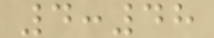4:48
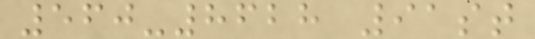560-8628 91st
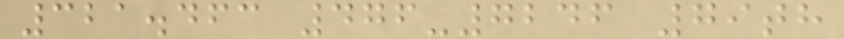321.463 476-7246 79th
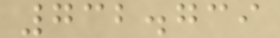732.739
